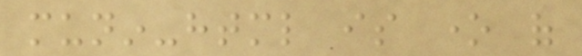munin-html is one of
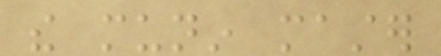the munin master
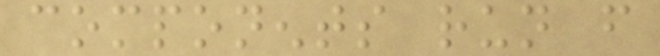components run from
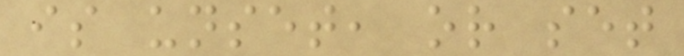is unset, or set
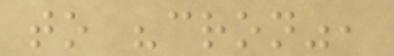to "cron",
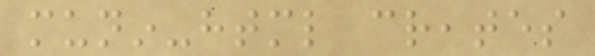munin-html creates
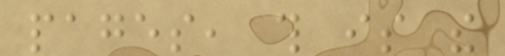pages, this is the
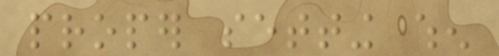proper setting when
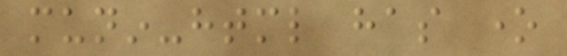munin-html has one
